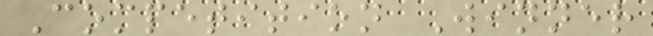Competition Winner
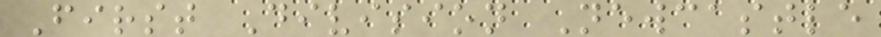First Division Newcastle
